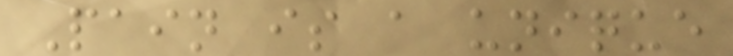Pain is a unique
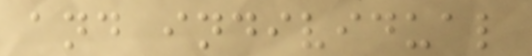and individual
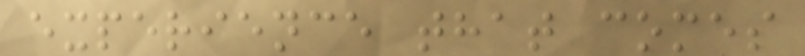experience that comes
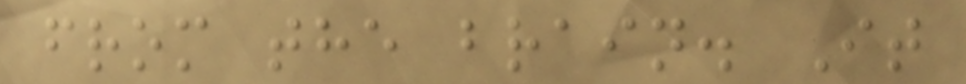from the brain. It
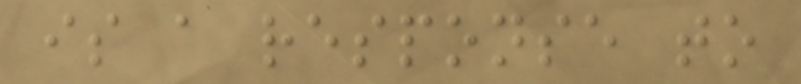is a response to
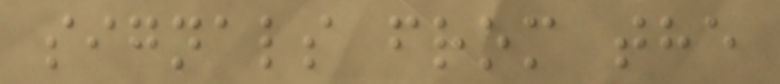signals from the
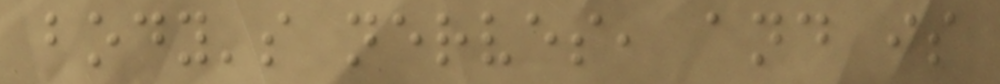body's nerves, and is
